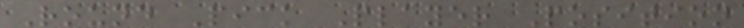Round Pick Player Position
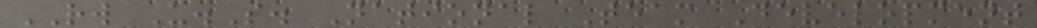RW U.S. National Team Development
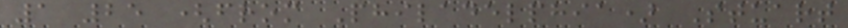1 25 (from Philadelphia) Stuart
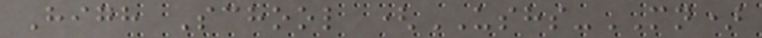High School (USHS-MN)
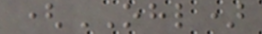(OHL)
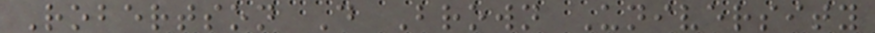Robertson D Brown University
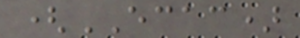(ECAC)
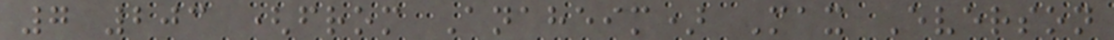7 203 (from Anaheim) Max Everson
